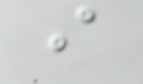i
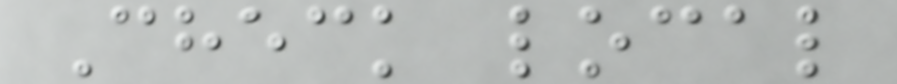Check local
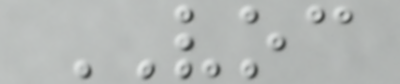VOC
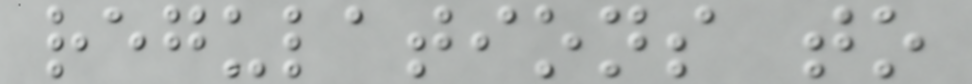regulations to
